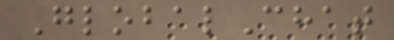GlobalChat
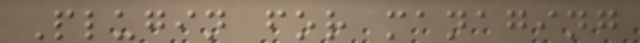Plugin for managing
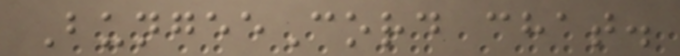BungeeCord chat.
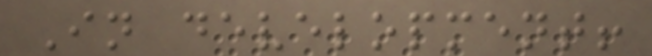In development!
